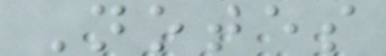Notes
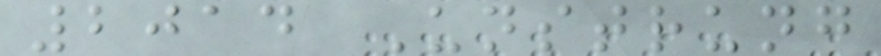2014 Unstrung
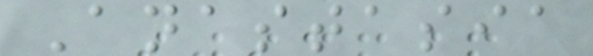Anastasia
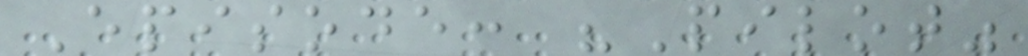Episode: "Pilot"
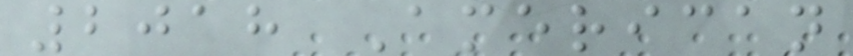2018 American
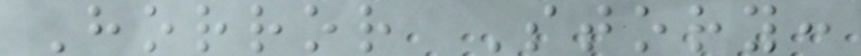Horror Story:
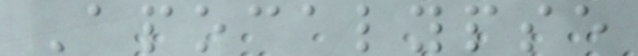Apocalypse
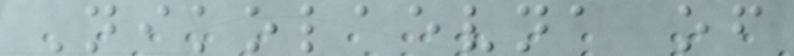Nikolaevna of
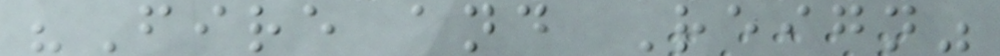"Fire and Reign"
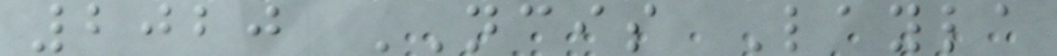2020 NCIS Layla
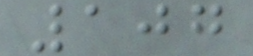107
